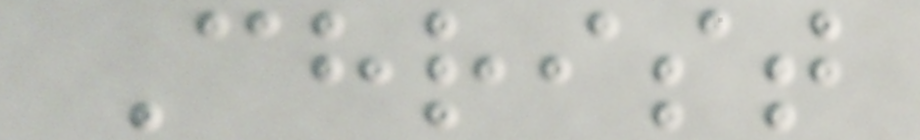Christ
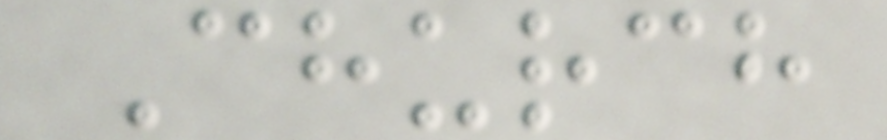Church
